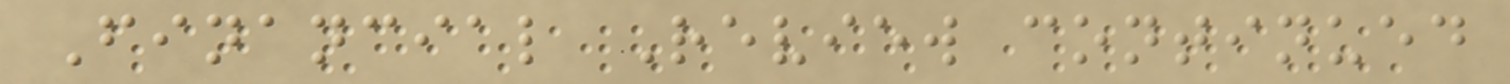Financial Review continued
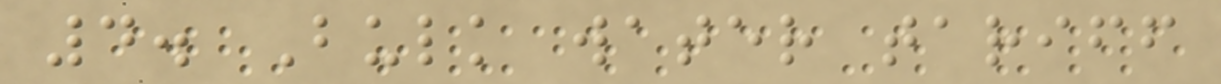4. Bulk water tariff
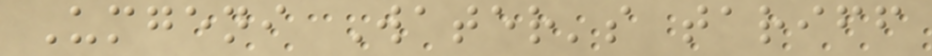Umgeni Water's tariff
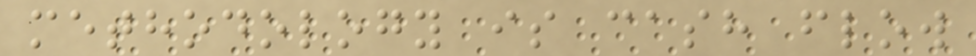methodology is cash flow
